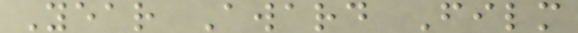Year Award Film
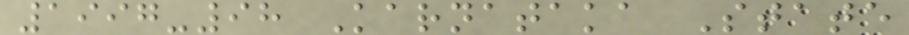1997-98 Karnataka State
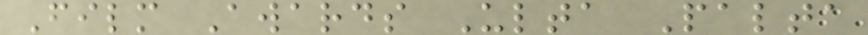Film Awards Ulta Palta
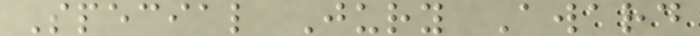Special Jury Award
